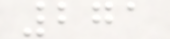271
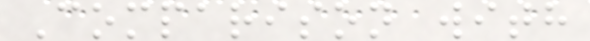Comparison with
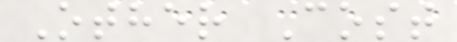Other Cost
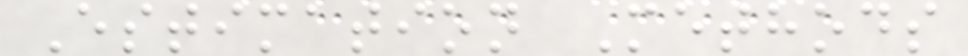Estimation Methods
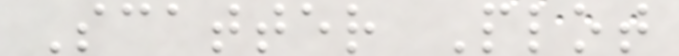Scatter Plot
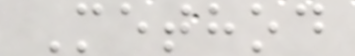Method
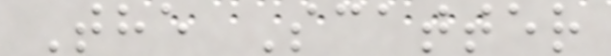The Scatter
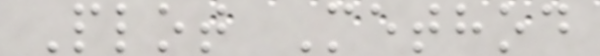Plot Method
